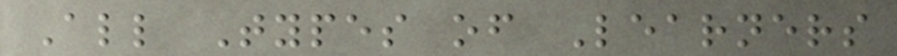All Types of Learners
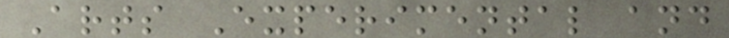Arts Experimental and
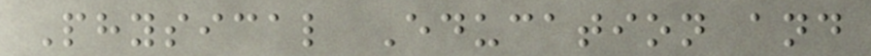Physical Education and
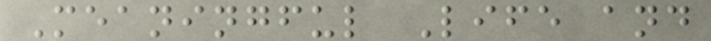Meaningful Life and
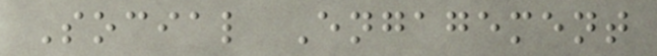Social Engagement
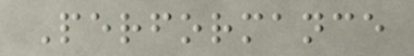Performance
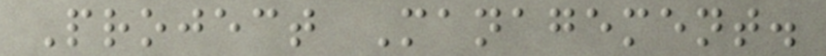Project Management.
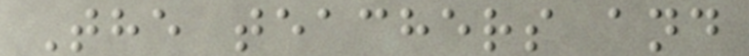The teachers and
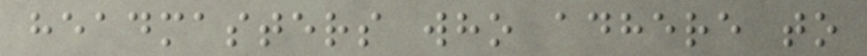headmasters who adhere to
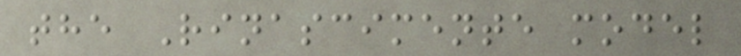the Rinascimente model
